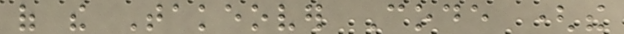of the Takeover Code (the
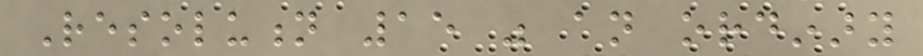Resolution 15 was an ordinary
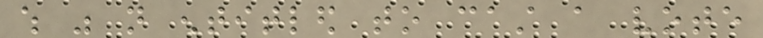which was not entitled to cast a vote
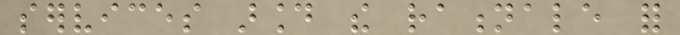services around the rationale for
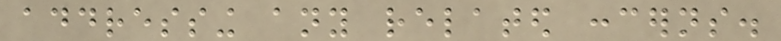addressing any related concerns.
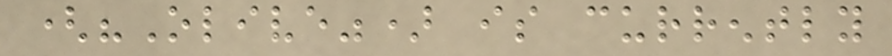("Olive") is currently
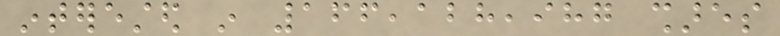interested in 166,128,987 shares
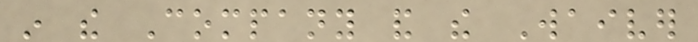in the Company and the Waiver
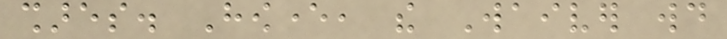shares. However, the Waiver would
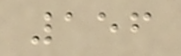156
